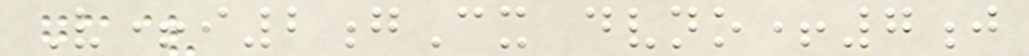V+i2gCx dvno+7j
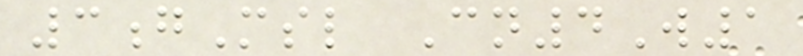3gMsl Cn4W1
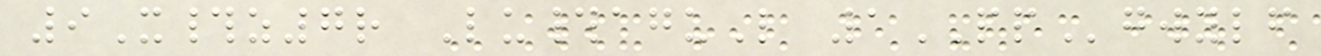9X#z7r Lu#aguL 1PPgwylf
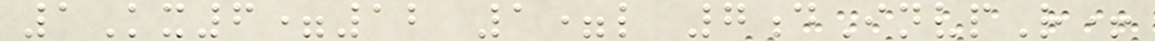1Kx6=12 1=l 7dInvpR+
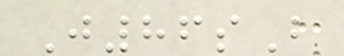J86sB
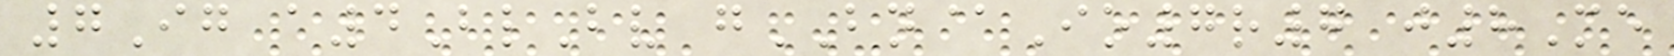7Ig a4BlBv gBN@Io7r7 j8Me
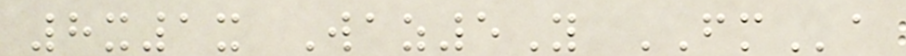8x1x Waz5Y FMa
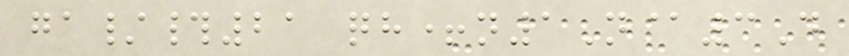ga/#21 qh+n1N@3D
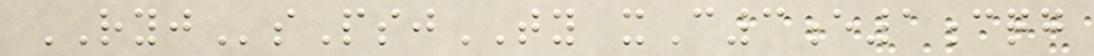RYJsPsjTY xC3e1cqg
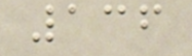136
